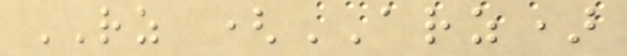RZ (ARZ)
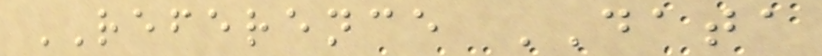REFERENCE DATA
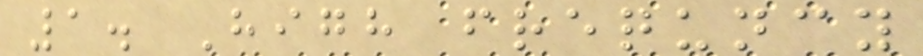1. High frequncy
